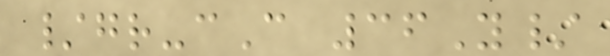/gr-cC 36Y/
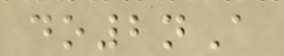do2nA
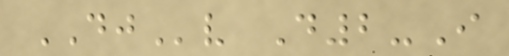DJv D2-I
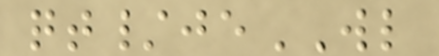qt/jeWL
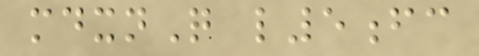mdxnQ l5fc
